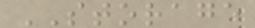STORAGE
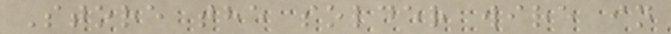Store the solder wire in
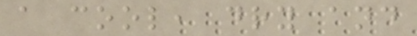a cool, dry and
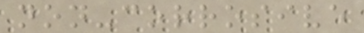non-corrosive
